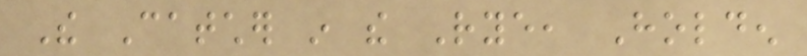The Catcher in the Rye, Holden
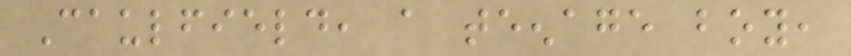Caulfield, a teenage boy,
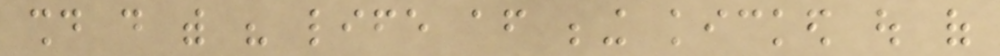should do with his life after being kicked out of
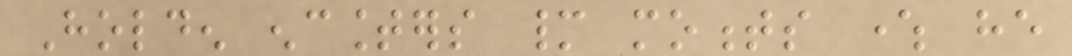Holden encounters many moments where he
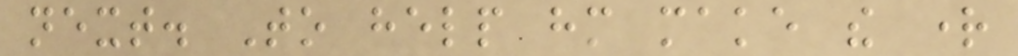next. To help him make the right
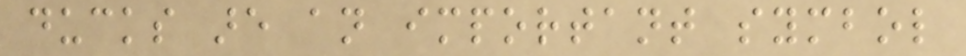ducks are an important symbol
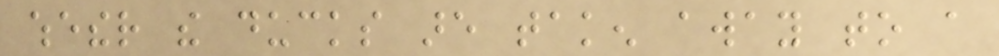whether the ducks are taken away to a
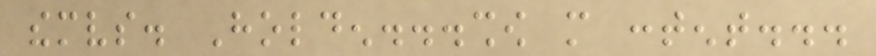themselves. Holden...show more content...
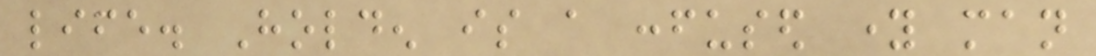life. Holden is a confused young man
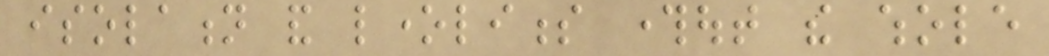isolation and loneliness throughout the whole
